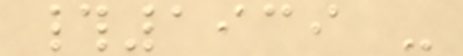#1939 -
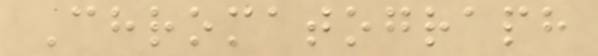Chromatograph
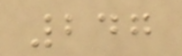247
